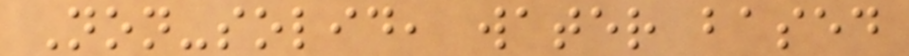Non-solid, water based
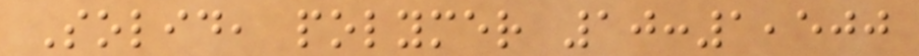Solid, polymer 10:1,500
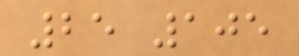25 105
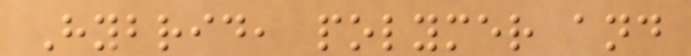Hybrid, polymer and
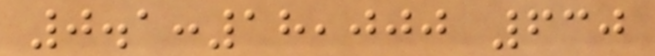0.1:18,000 630
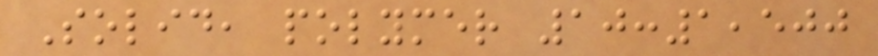Solid, polymer 10:1,500
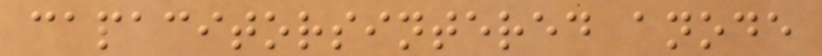capacitorsintered anode
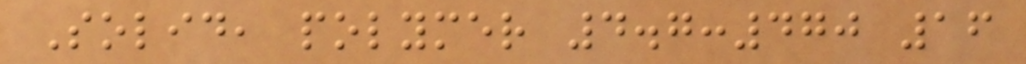Solid, polymer 4.7:470 16
